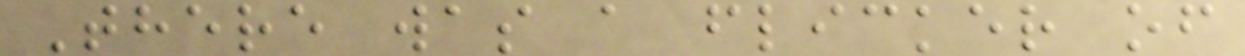There was a flicker of
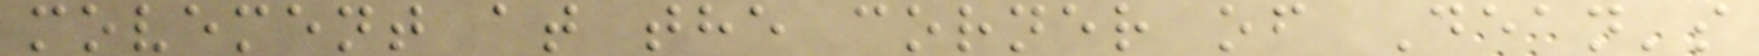movement at the corner of Dean's
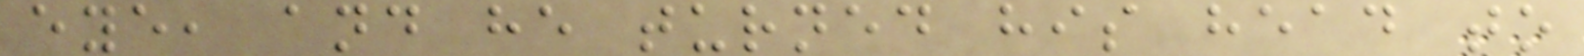eye, and he turned his head to
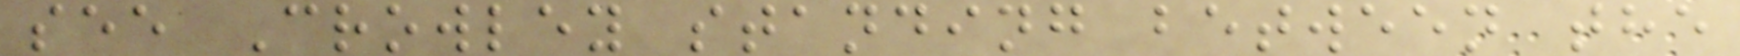see Crowley standing between the
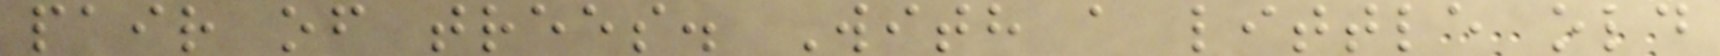pair of trees. With a little old
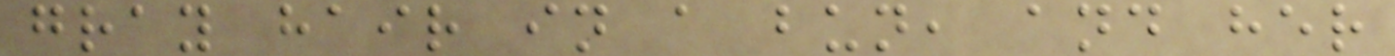gray hair in a bun, and her
